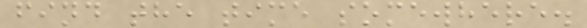find the time somewhere.
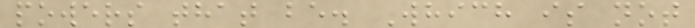powers that be. Which is not
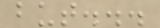but...
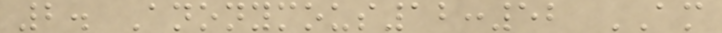2. Anonymous12:52 AM
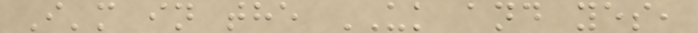I'm in the UK and yes,
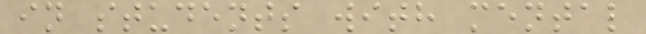in students with mental
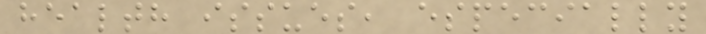health issues, especially
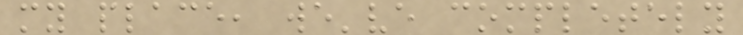my place, we've completely
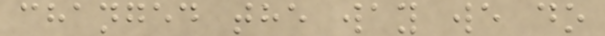changed the way we do
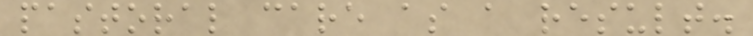pastoral care as a result.
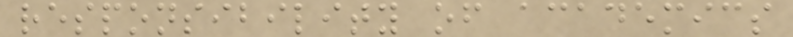responsibility of academics
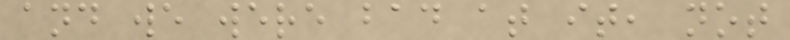and we were bad at it, not
